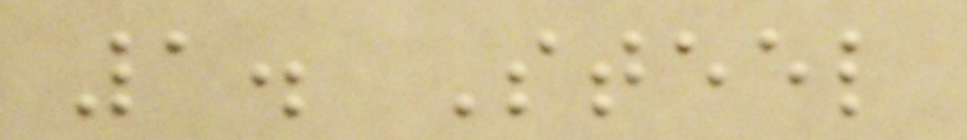1. Steel
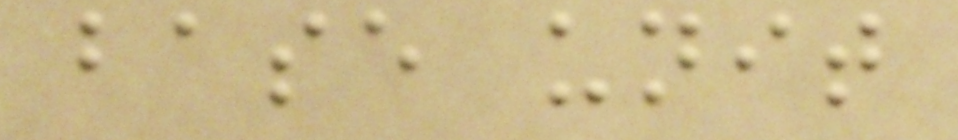base unit
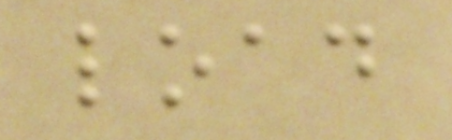load
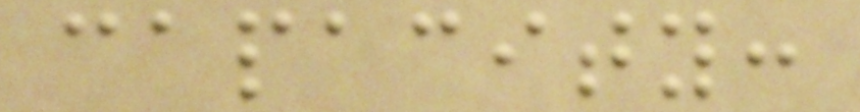capacity:
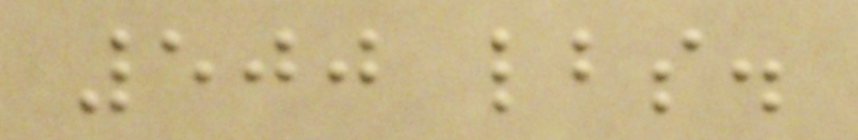500 lbs.
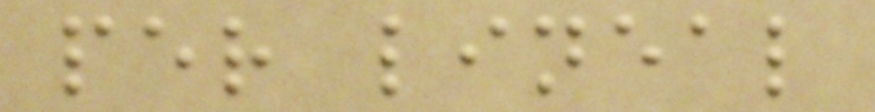per lineal
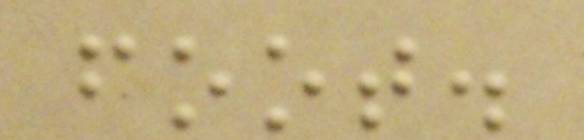foot.
